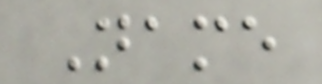Name
